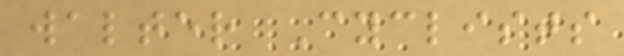walter Cyclists
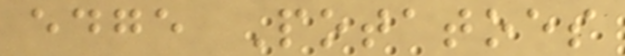edge Potatoes
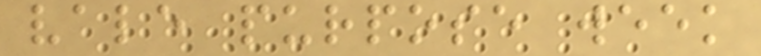vale purpose week
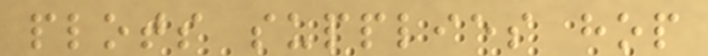plots supplies hop
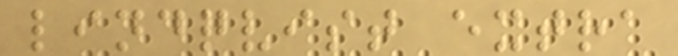lindqvist extra
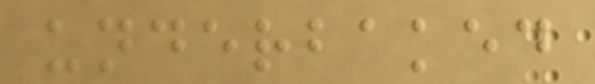underbaked
